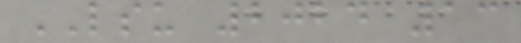LSU 2024 13
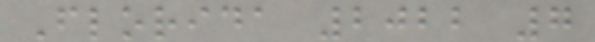Florida 2022 7
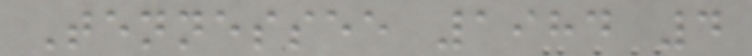Tennessee 1984 4
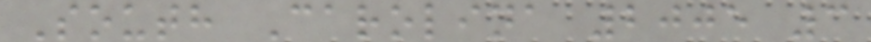South Carolina 2005 3
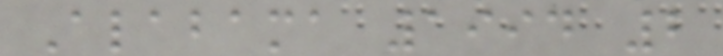Alabama 1994 2
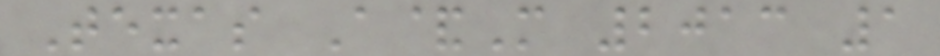Texas A&M 2013 1
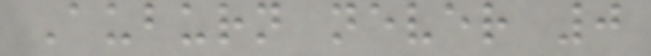Auburn never 0
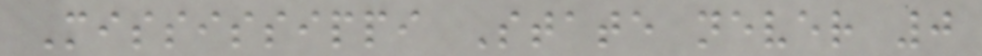Mississippi State never 0
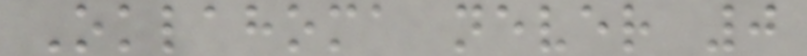Oklahoma never 0
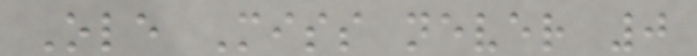Ole Miss never 0
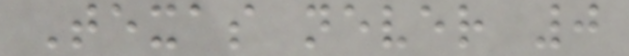Texas never 0
